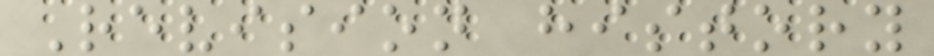Revision history
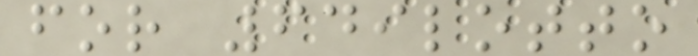for 649lotto
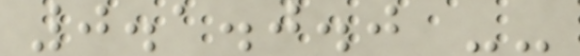0.1.0.0 --
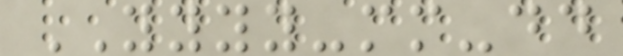YYYY-mm-dd
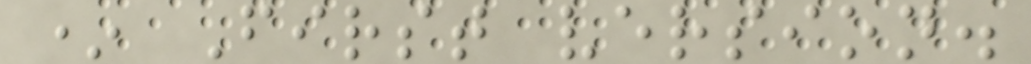* First version.
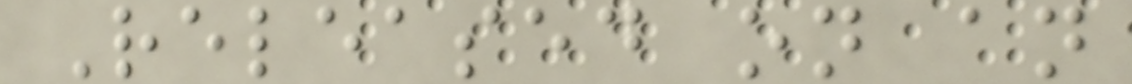Released on an
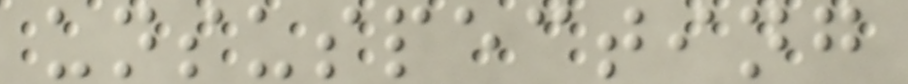unsuspecting
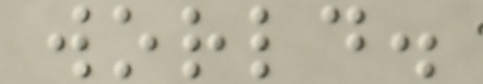world.
